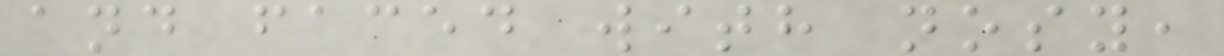and faced with nosy,
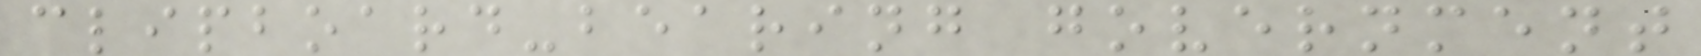clipboard-bearing government
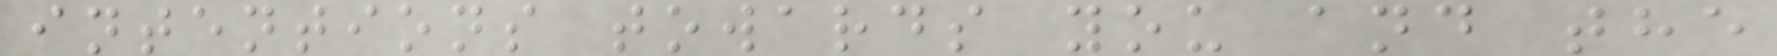intentions towards you and the
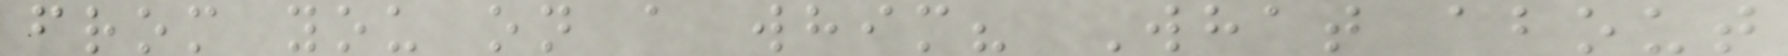from you on a whim? What about
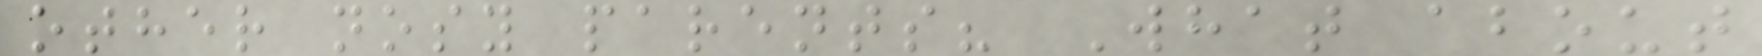other nosy parents? What about
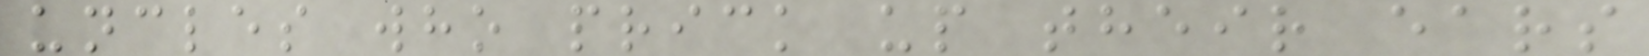uncles who prick up their ears
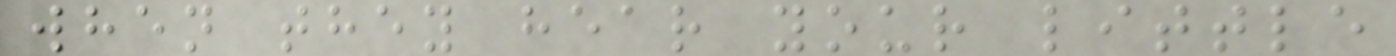when they hear your little
